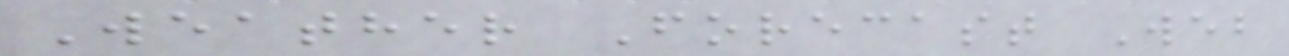Weather Forecast Web
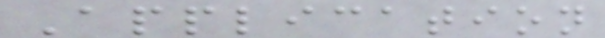Application
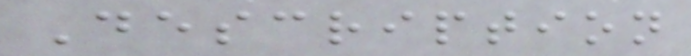Description
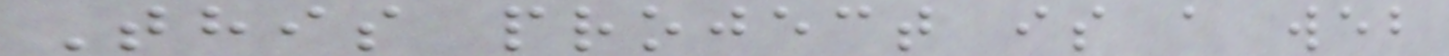This project is a web
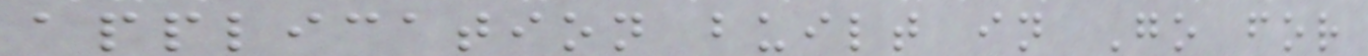application built in Go for
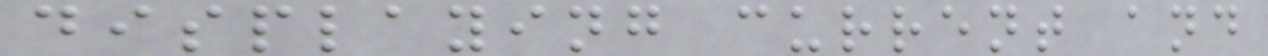displaying current and
